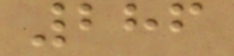286
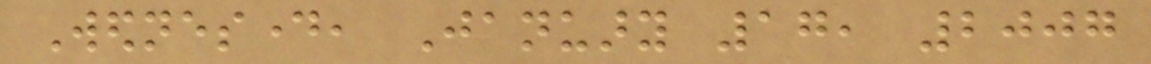Wednesday, January 17, 2007
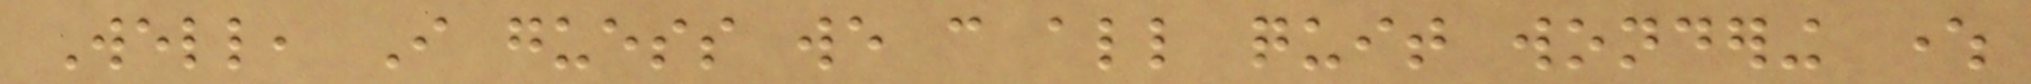Well, I guess we can all quit wondering where
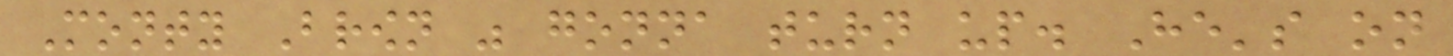Monty Brown was gonna turn up. He's on
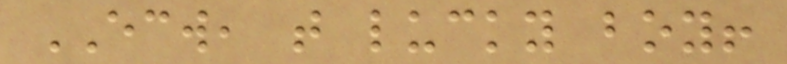ECW, that lucky boy!
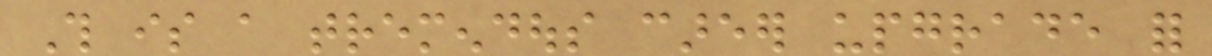This is a tremendous career upgrade for
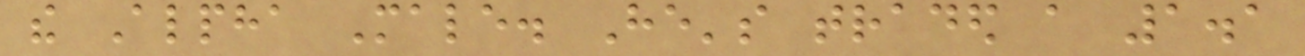the Alpha Male. He's traded a 1.1
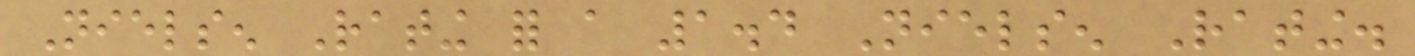Nielsen Rating for a 1.4 Nielsen Rating.
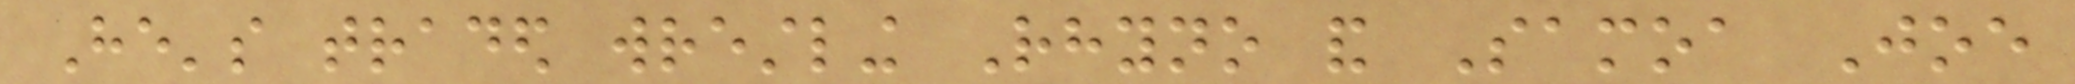He's traded wrestling Rhyno and Samoa Joe
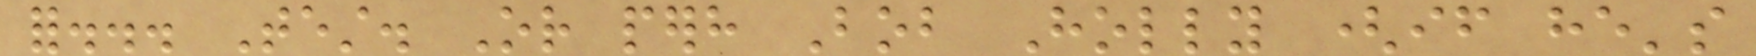for... Test. Or perhaps Bob Holly (if he's
